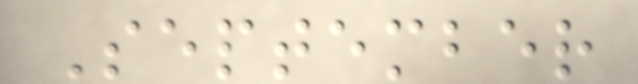September
